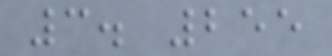3. 255
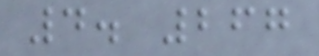4. 267
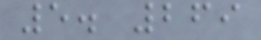5. 269
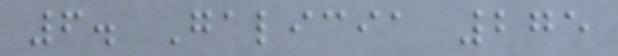6. Galicia 275
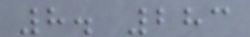8. 283
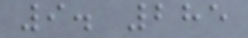9. 285
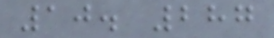10. 287
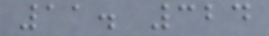11. 324
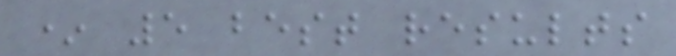* 5 best results
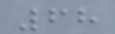68
